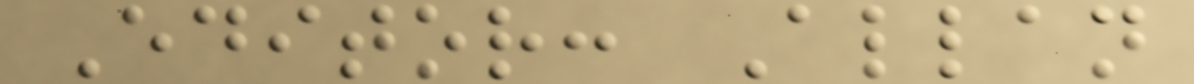Editor: Allan
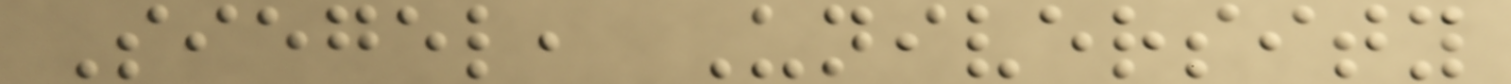Siegel, University
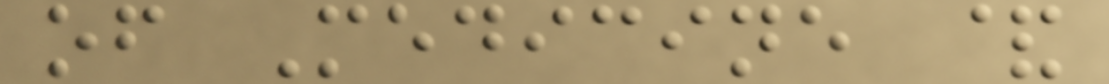of Medicine &
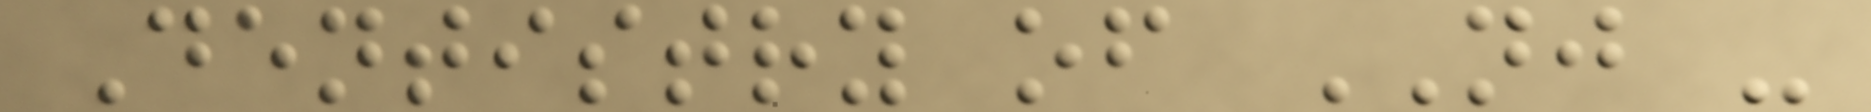Dentistry of NJ -
